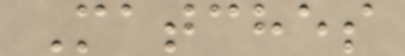Matches
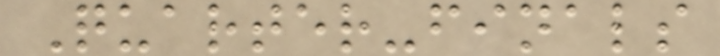Quarter-finals
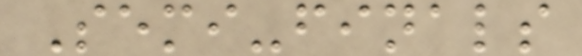Semi-finals
